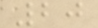20
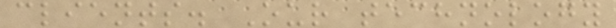clients. Our technology
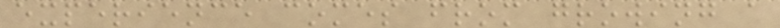experience comes from growing a
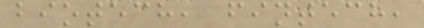biotech, fintech,
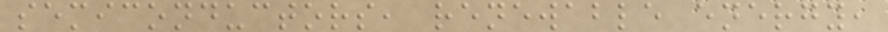semiconductors, renewable energy,
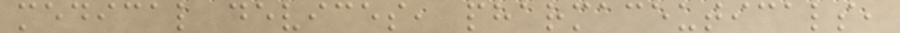medical devices, pharmaceuticals,
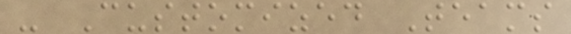- Customized Teams
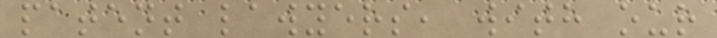patent lawyers, with our
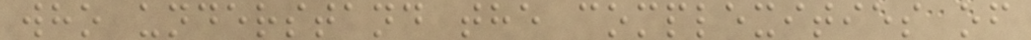who understand the complexities of
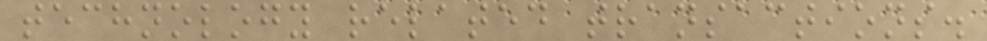technology related transactions.
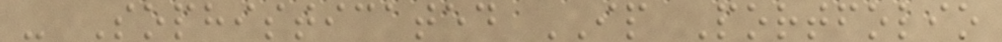- Sophisticated IP Portfolio
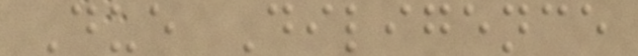Due Diligence
